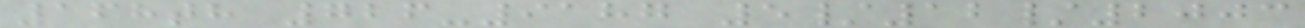168th 726-9187 5/12/2003
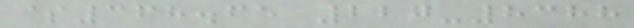$368.65 227-8388
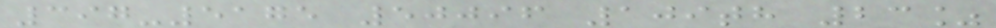397-5175 50096 109th 23%
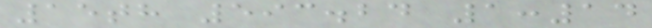15th 593.24 1:14
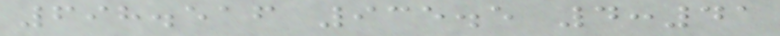698.516 935.5 4:41
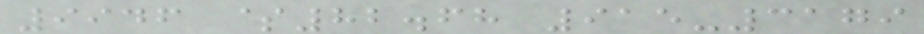9946 $82.68 915-3179
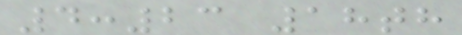4:23 18th
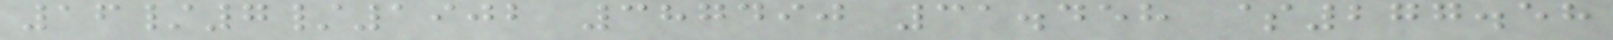16/7/1902 387490 31.458 $277.58
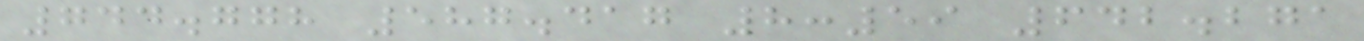744.778 587.417 8:59 642.271
